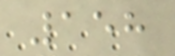158
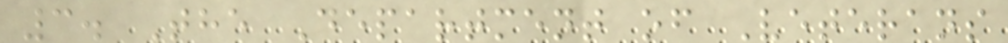3. The Department of Veterans
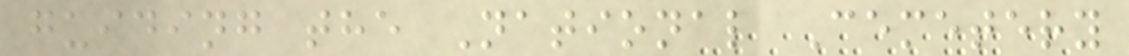guiding the National Cemetery
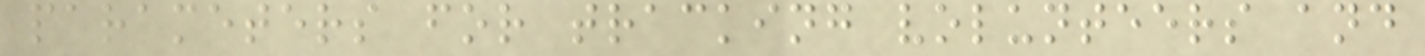parameters for tracking volunteers and
